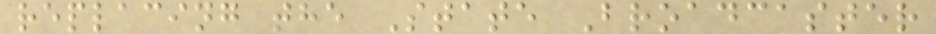replacing the State Broadcaster
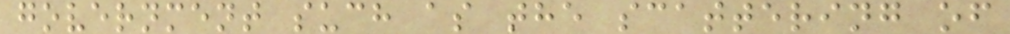government such as the scattering of
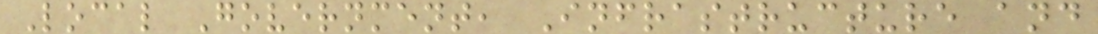Local Government, Infrastructure and
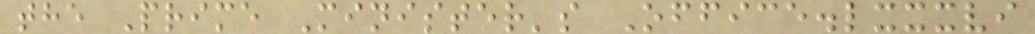the Prime Minister's Office.lxxxvi
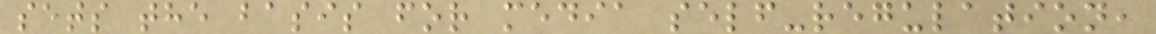sets the basis for media self-regulation,
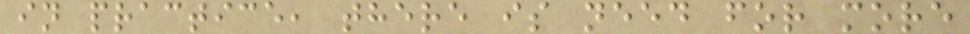in practice, there is need for more
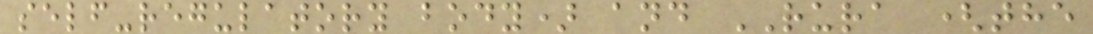self-regulatory body) and RURA (the
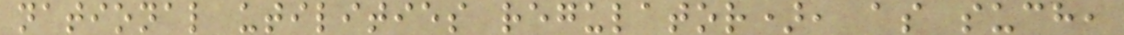national utilities regulator), as such,
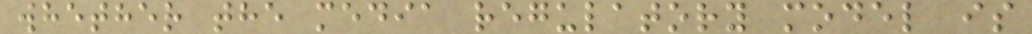whether the media regulatory model is
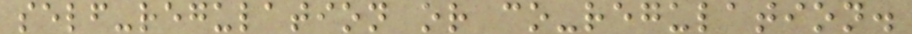self-regulation or co-regulation.
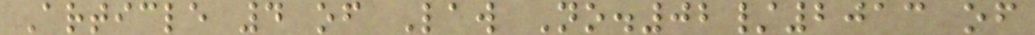Article 4 of Law No.02/2013 of
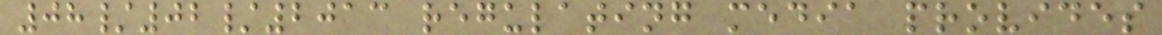08/02/2013 regulating media provides
